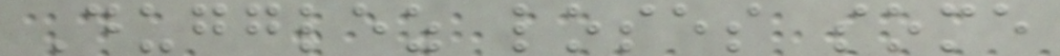Dugglez loses some
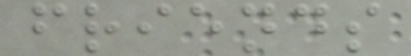friends
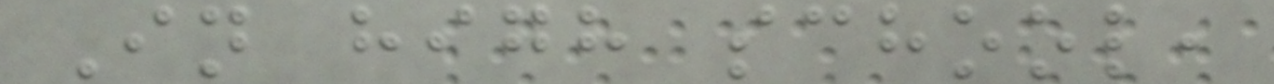In high school,
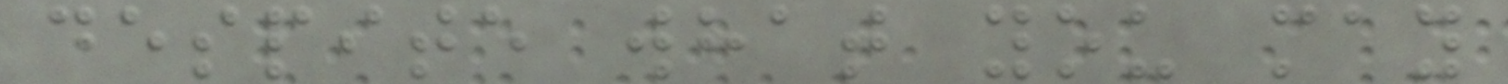despite what you may
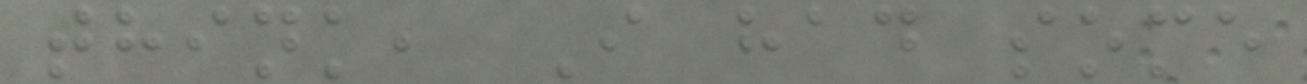think, I had some
